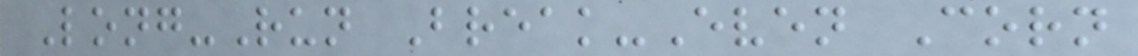Long-Run Break-Even Corn
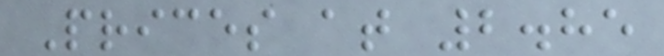Prices at 2.85
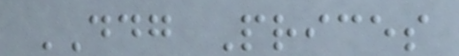DDG Prices
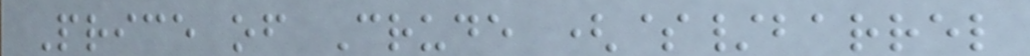Price of Crude ($/barrel
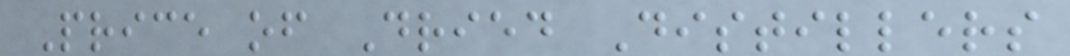Price of Dried Distillers
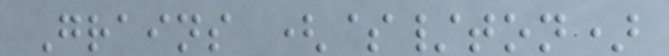Grains ($/ton)
